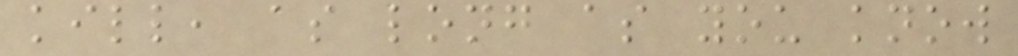kill, as long as you know
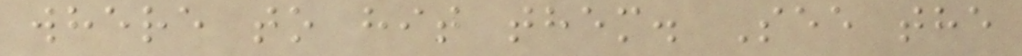where to hit them. See the
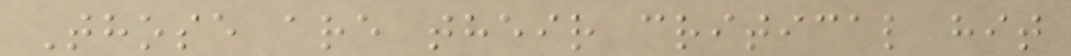Those are their critical hit
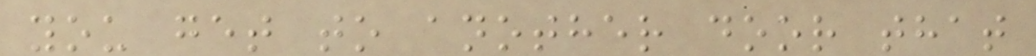you get to another door that
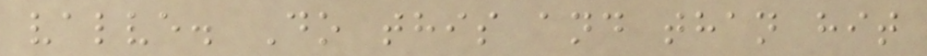valve. Do this and than hit
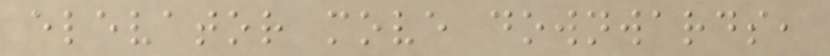elevator move downwards,
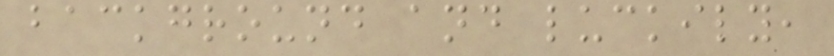background and luckily,
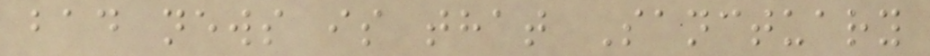bad news is that Sanctuary
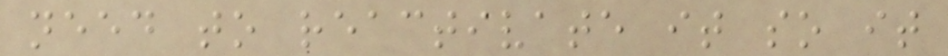need to reactivate it so it
